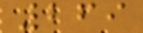269
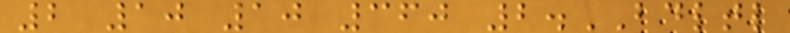2 10 10 360 2.BDLTL
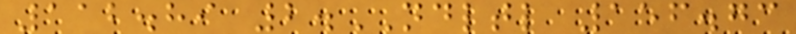112.89 2.NDLTL 156.73
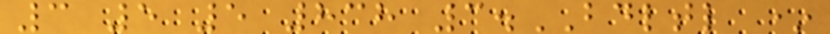3 5 5 838 3.BDLTL *
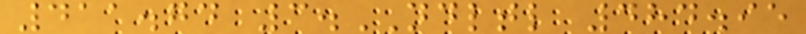411.74 3.NDLTL 484.95
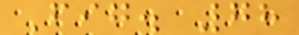Fig. 78
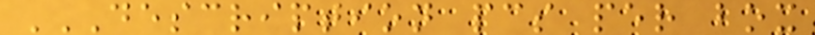DESCRIPTION PCS PER BOX
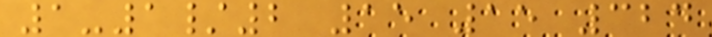1-1/2 15 15 324
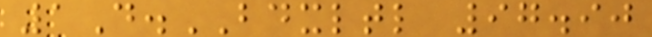1D.BDXLTL 97.90
